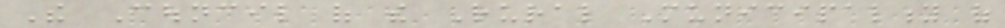The Council of the Rural Municipality of
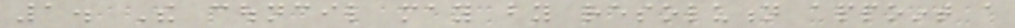1. The council may by resolution appoint a
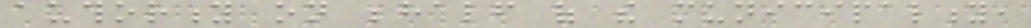authority on behalf of the municipality,
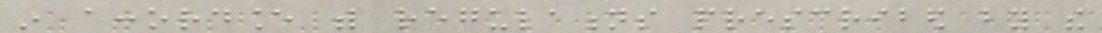in accordance with regulations prescribed by the
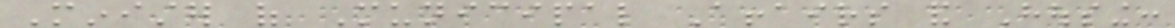Minister of Municipal Affairs and Housing:
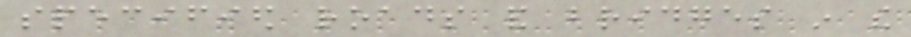specified roads and bridges in the
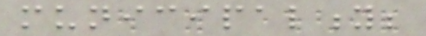municipality;
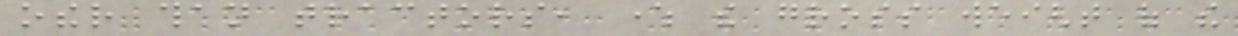other than tractors, where the gross weight of the
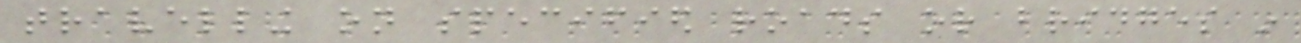travelling on specified roads or bridges in
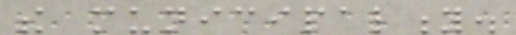the municipality.
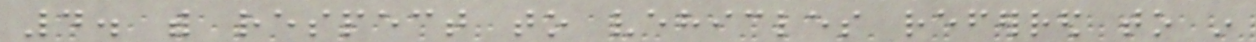4. with respect to vehicles referred to in
